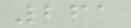261
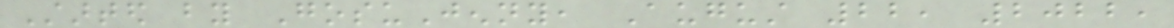Started by GosuJenny, August 22, 2022,
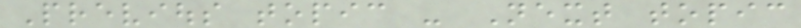Previous topic - Next topic
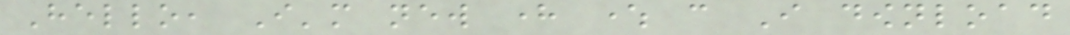Hello, I'm new here where can I download
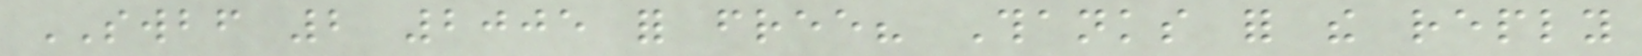SWBF 2 2005 for free? Thanks for the reply
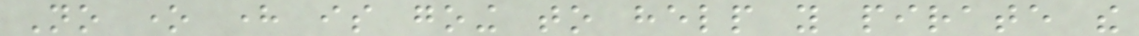No one here is going to help you pirate the
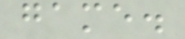game.
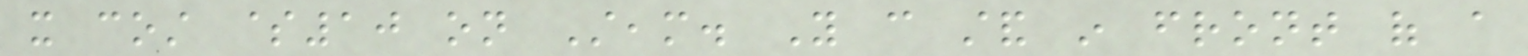it cost $10 on Steam. You can stand in front of a
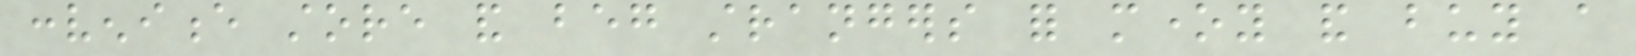convenience store and beg strangers for money and buy a
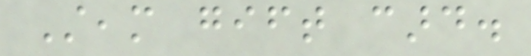Steam gift card.
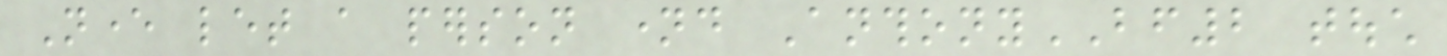Never let a person named AnthonyBF2 touch
